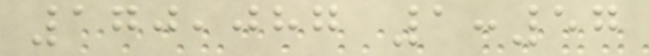170,087 1:57
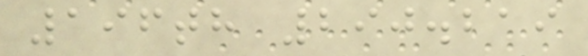196th 290.219
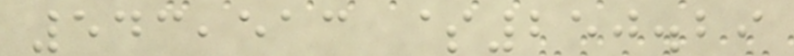543,513 $250.29
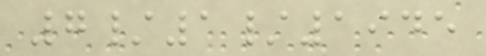7/1/1945
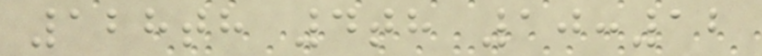128th 4th 10:12
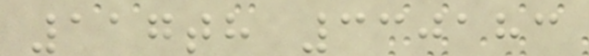117th 330183
